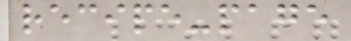recipe-page
